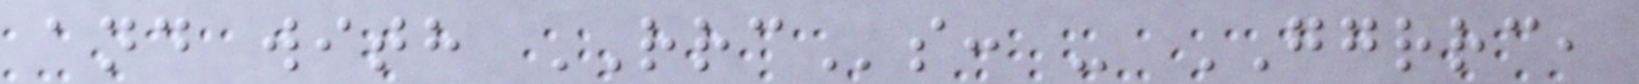and with RRCs: - GGRRC,
